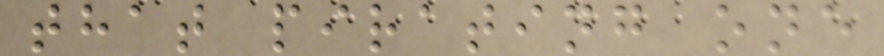that pirating one
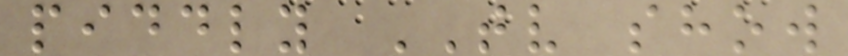piddly TV show
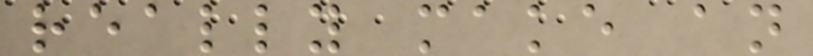really make an
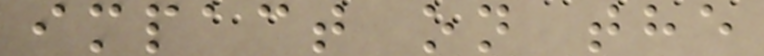impact on the
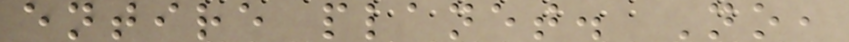entire planet. No,
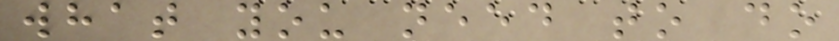what you need to do
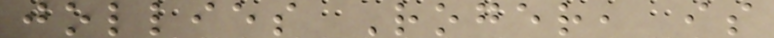jollies Roger, is
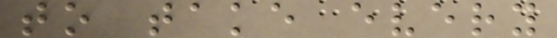to take every
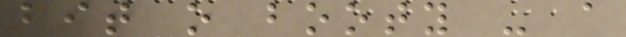bit o booty - a
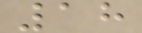18
